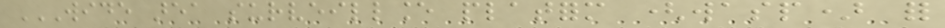WIDE AREA SURVEILLANCE PLATFORM (WASP) FOR
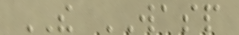THE WASP
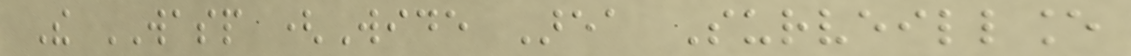The WASP (Wide Area Surveillance
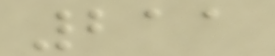211
